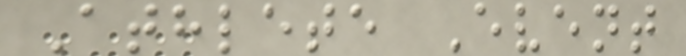Athlete Event
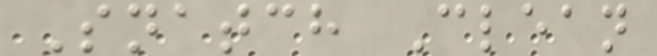Snatch Clean
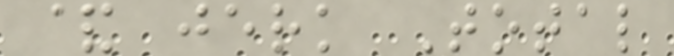& jerk Total
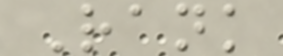Rank
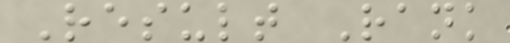Result Rank
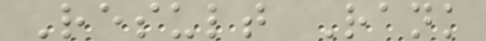Result Rank
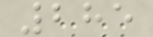285
